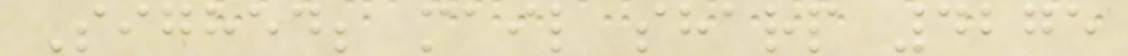Sighed; mail sharp 4275
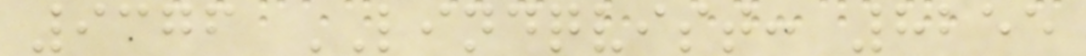9376 LINDQVIST: 8255
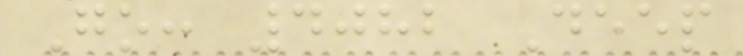Go: 4082 Deep
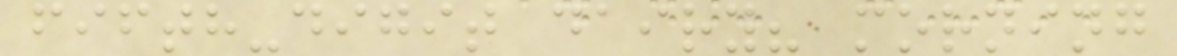fifth-digit dairy? morning
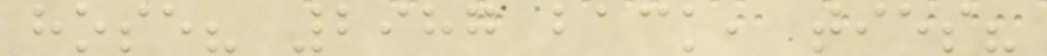hose? 2987 back, ties?
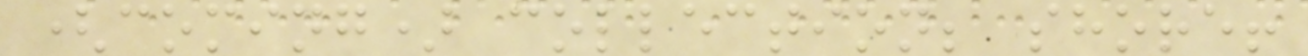(coming) collection; shore!
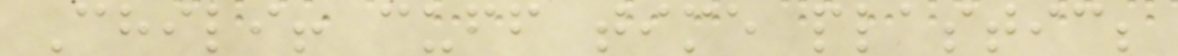Chili! cuff time plastic;
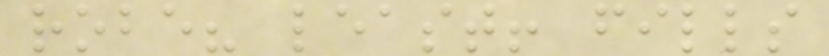robe? least! fills
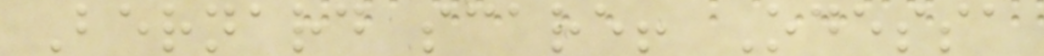Bernard scare! Odessa
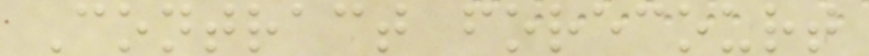Contract forecourt
